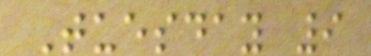Tuesday 9
